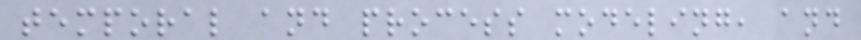temporal and process modeling, and
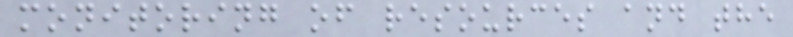monitoring of resources and the
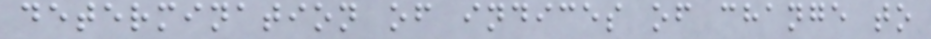determination of indices of change to
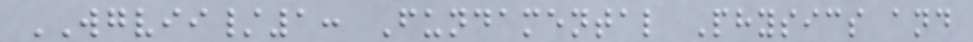WGVII/1: Fundamental Physics and
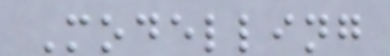Modelling
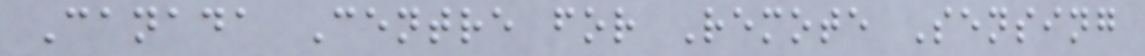Canada Centre for Remote Sensing
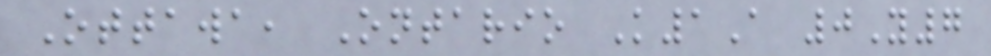Ottawa, Ontario K1A 0Y7
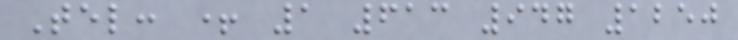Tel: + 1 613 947 1250
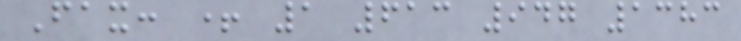Fax: + 1 613 947 1383
